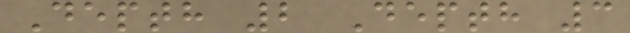Depth 2 Depth 3
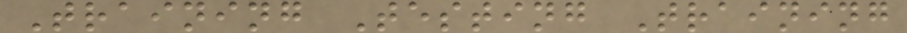Training Testing Training
